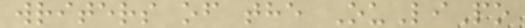writers of the OuLiPo
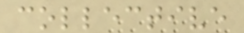collective
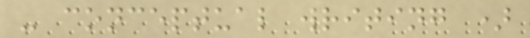- conceptual writing )
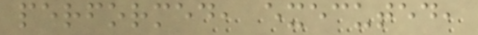performed, executed,
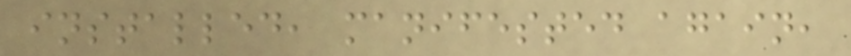installed, manifested again,
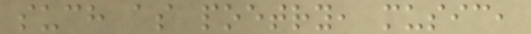such as poetry, music,
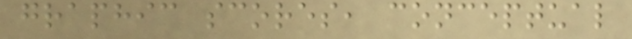graphic scores, conceptual
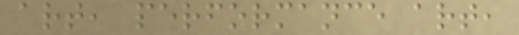art, performance art,
